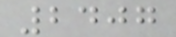2407
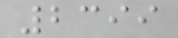2399
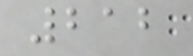212
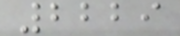2229
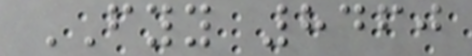FYY 8460
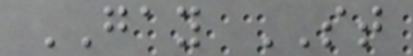GAY ST
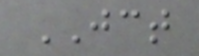JCT
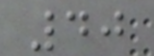40
